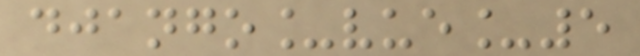django_vue_5
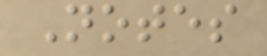Notes
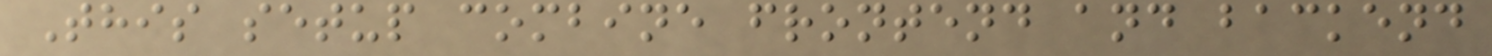This setup combine frontend and backend
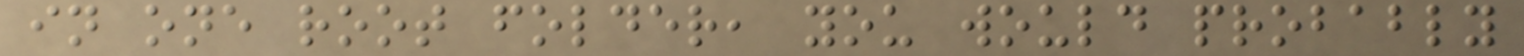in one root folder, you would probably
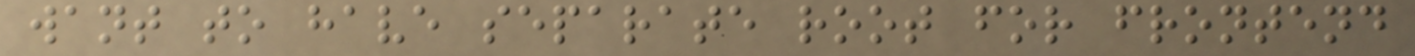want to have separate root for frontend
